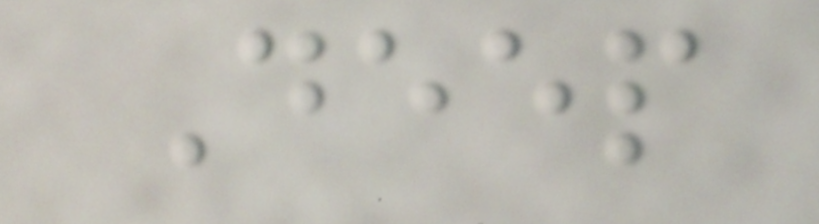Deep
